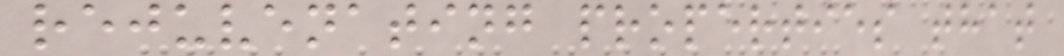rejuvenating properties that
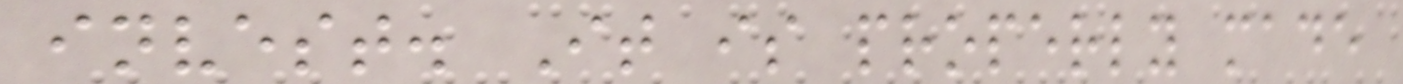invest. It is properly made
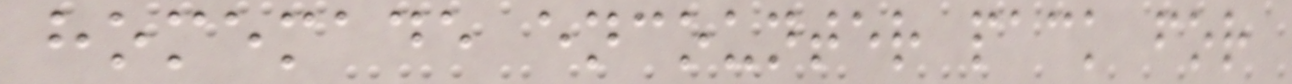homemade encounter pack for
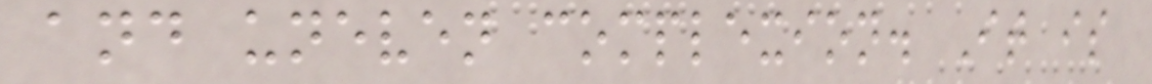and uneven complexion. It is
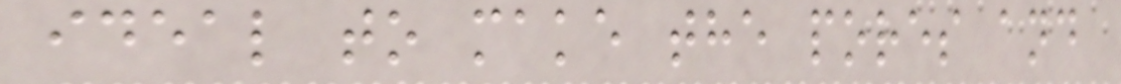ideal to make the pores and
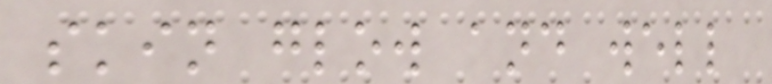skin glow and well
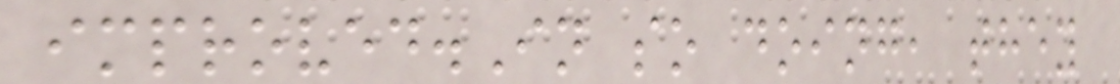improved.In so doing, they
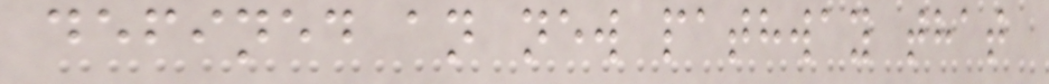defined an new pathway that
